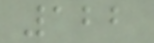122
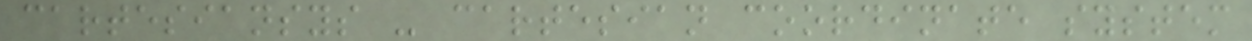cartesiansys - cartesian coordinate system
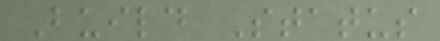Build Status
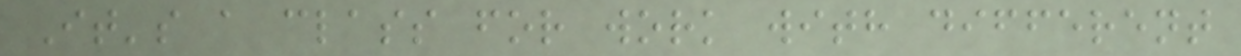It's a class for work with different
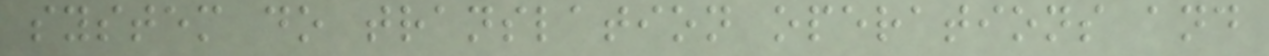system do translation operations and
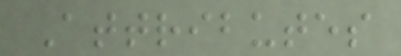Attributes
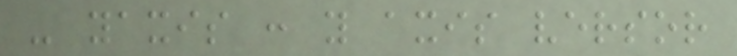- yaxis : y axis versor
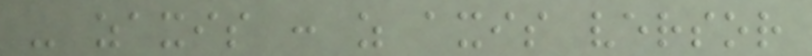- zaxis : z axis versor
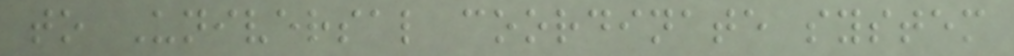to Universal coordinate system
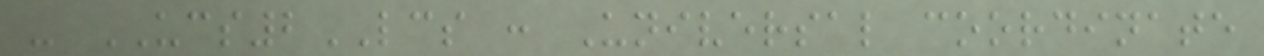- UCS2LCS : Universal coordinate
